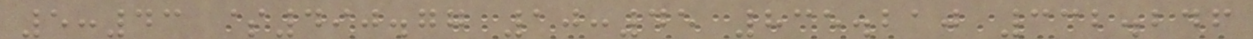5:43 $490.77 10:45 835.210 332.246
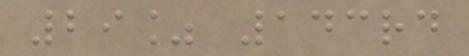29% 143rd
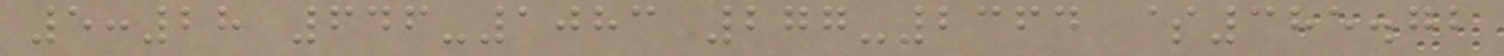5:28 646-1083 277-2364 $385.72
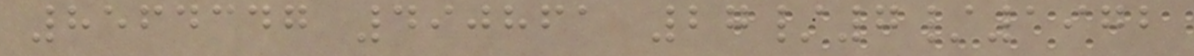8564347 490861 27/7/1972
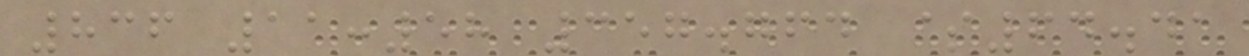836 11:58 357.764 $64.41
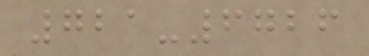721-6726
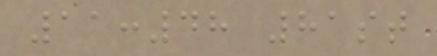11:48 81st
